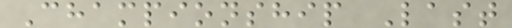Championship Last
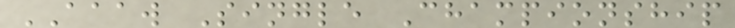AAAW Single Championship
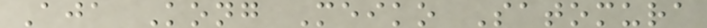Aja Kong Meiko Satomura
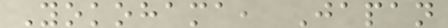Yokohama, Japan
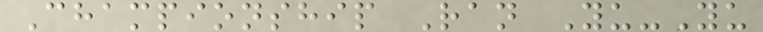Championship Ran Yu-Yu
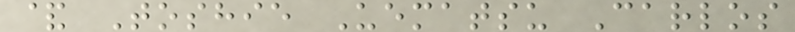& Toshie Uematsu Carlos
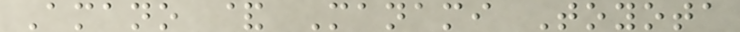Amano & Manami Toyota
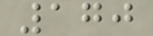170
